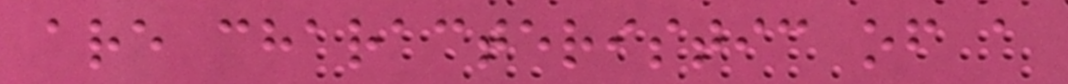are characteristic of a
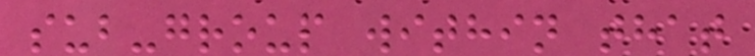sub-group within that
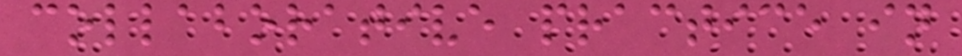collaborative practice in
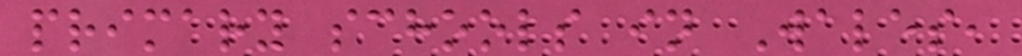primary schools in Wales,
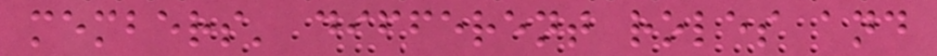members' different roles and
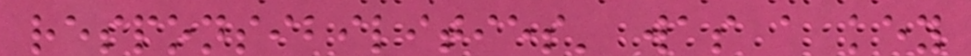responsibilities' was a key
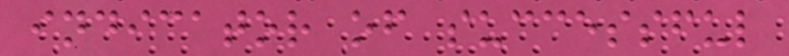indicator of successful
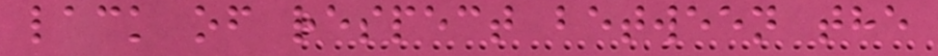lack of respect between the
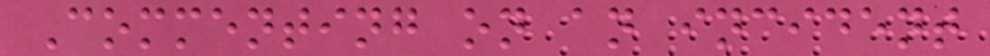Commenting on an incident
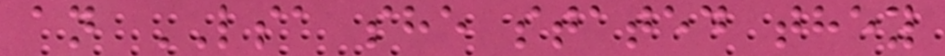an LSA she stated they
